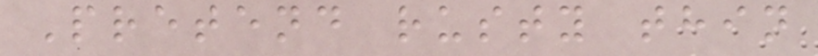Pretend rusty thin
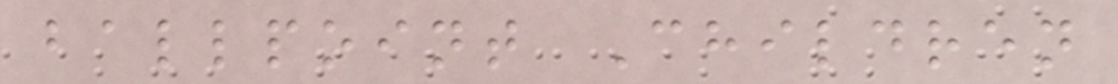ballpoint Children
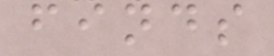finds
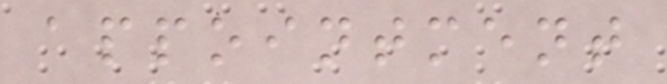appointment
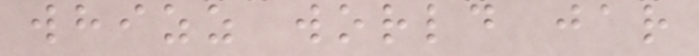whizz world jar
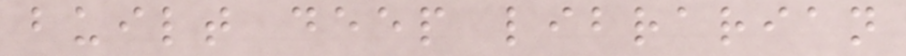built deep librarian
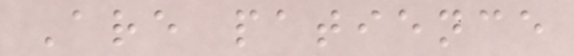Are patience
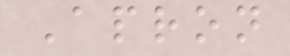Apron
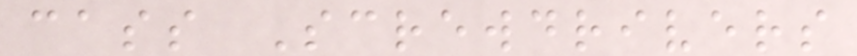cass Screwdrivers
